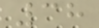38
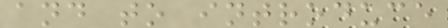and to introduce
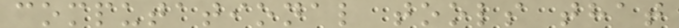computational tools that
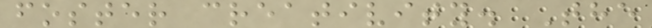foster creativity. The
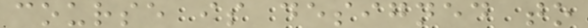course is designed to
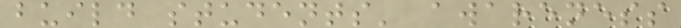build students' awareness
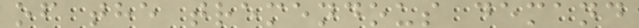of the tremendous demand
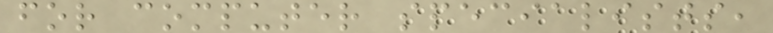for computer specialists,
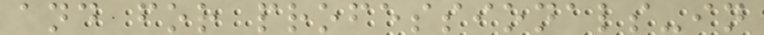and for professionals-in
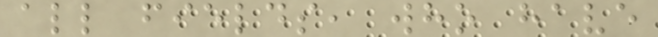all fields, who have
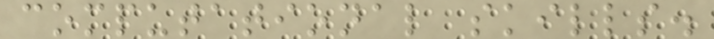computational skills.
